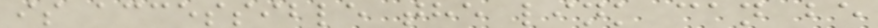is accessible the link can be
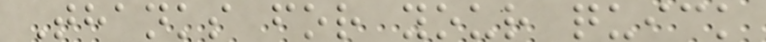Thanks for your quick
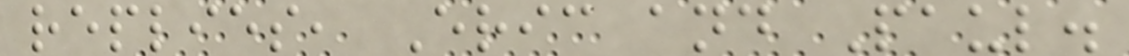replies, Eric and Paul.
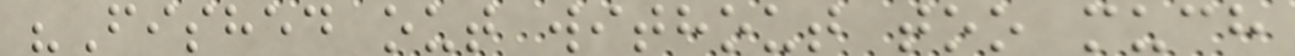"Fished out without too much
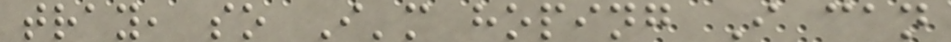tray, so I'm hoping I can
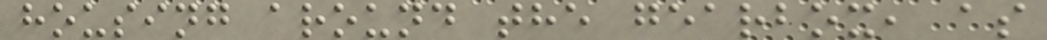housing around the gearbox, as
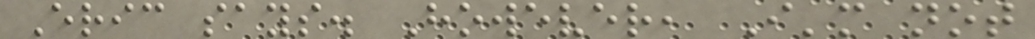Eric says. However, I'm not
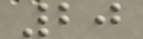20
